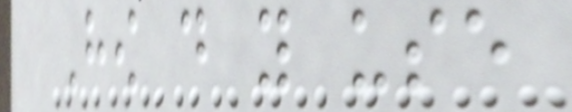How do you use
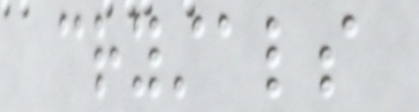crystals
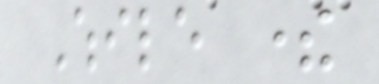While there
